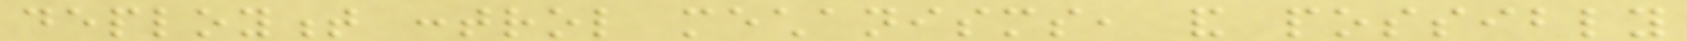deployment control mechanisms, and possibly
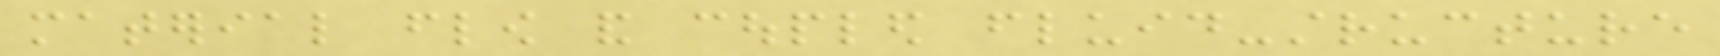material flow and coupled fluid-structure
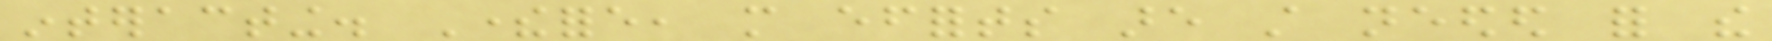interacting. Therefore, more efforts are still needed for the
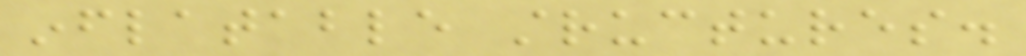inflatable structures.
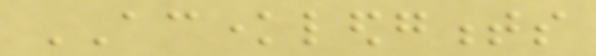ACKNOWLEDGMENTS
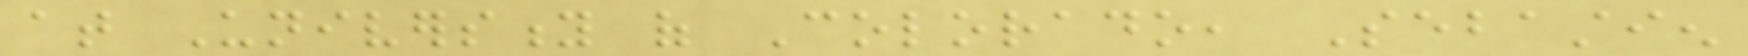at University of Colorado, Sebastien
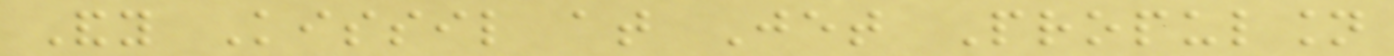Andy Kissil at Jet Propulsion
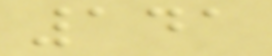141
